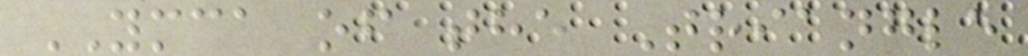YMCA of the Triangle
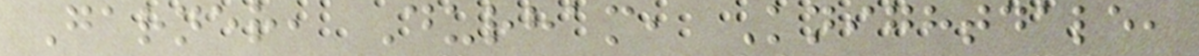Garner, Durham, Knightdale,
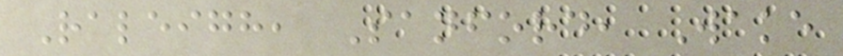Raleigh, Sanford, Wake
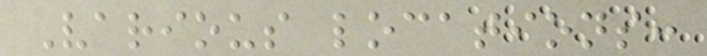Various locations:
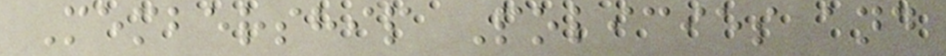Membership Policies and
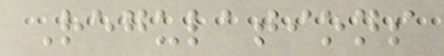Regulations
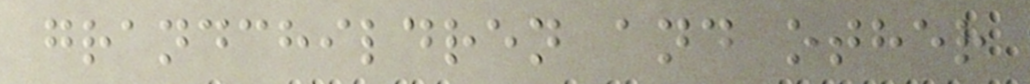grandchildren and other
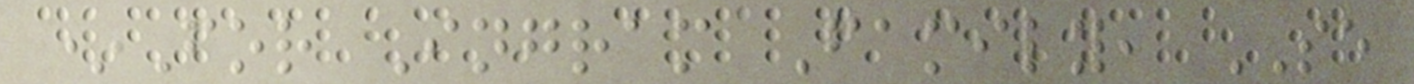*For Ingram Family, SE
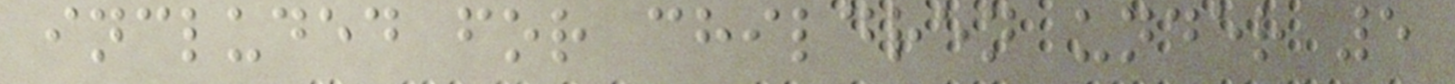included for children under 5
